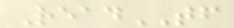ReadTF
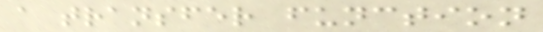a transfer function
